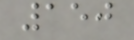150
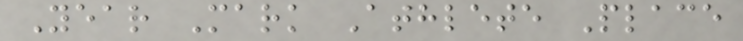Year Mark Athlete Place
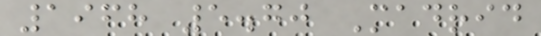1968 5.70 Madrid
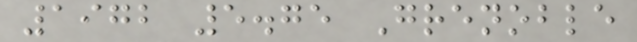1972 5.75 Grenoble
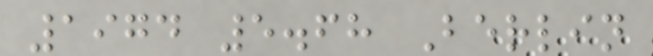1974 5.68 Berlin
